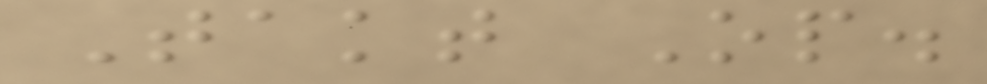Takt Op.
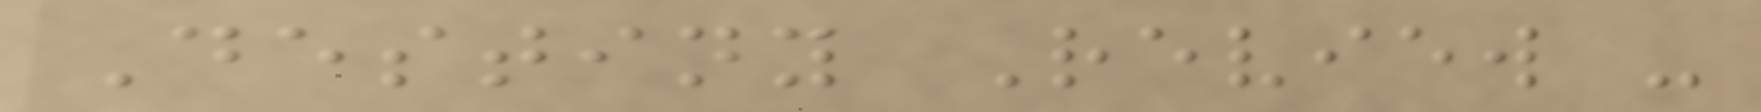Destiny Review -
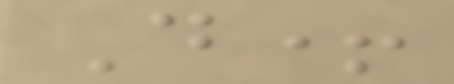D+
